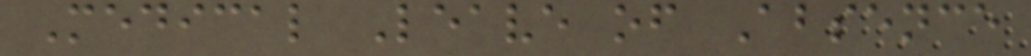Medical Leave of Absence
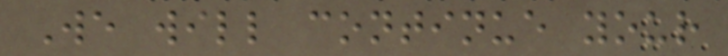We will continue your
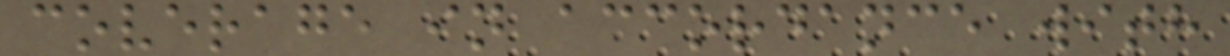coverage in accordance with
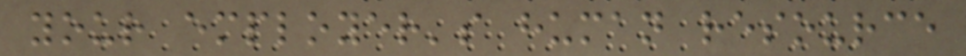your employer's human resource
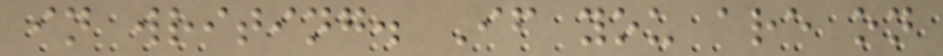in writing. If you are on
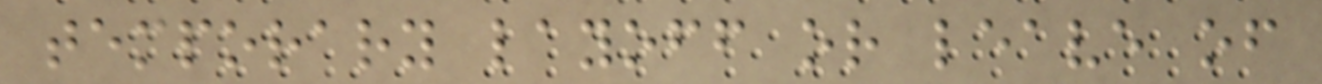temporary layoff or leave of
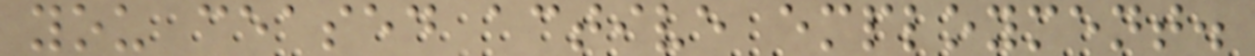you ceased active employment.
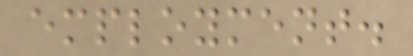employment.
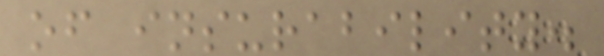of insurability.
